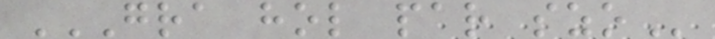GRA HOL PAR SZO
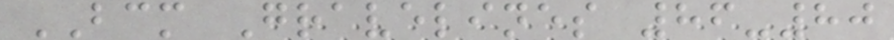BCM Gravelines 86-80
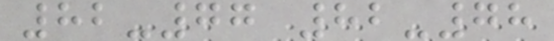82-77 82-78
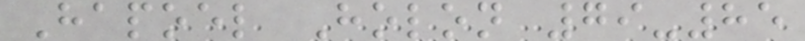Hapoel Holon 79-85
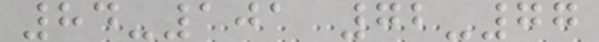84-101 72-77
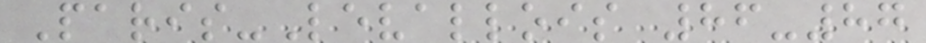Paris-Levallois 86-87
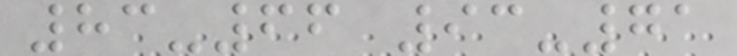83-66 93-71
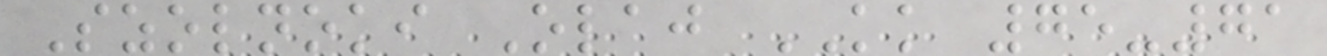Szolnoki Olaj KK 75-71
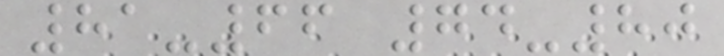81-66 74-80
